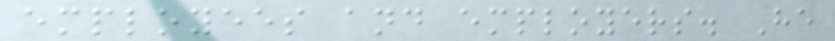employees and employers. He
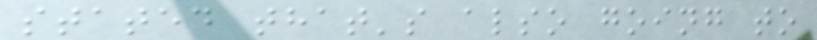stated that's also going to
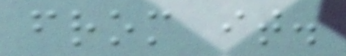from it.
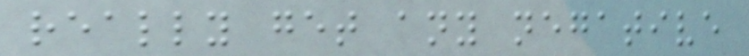really get any negative
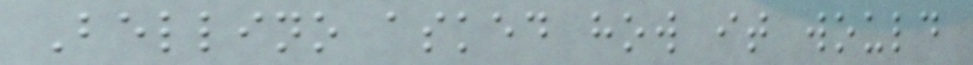Bellino asked how it would
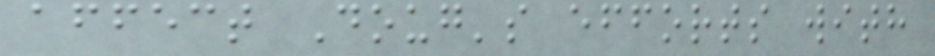affect Doug's efforts with
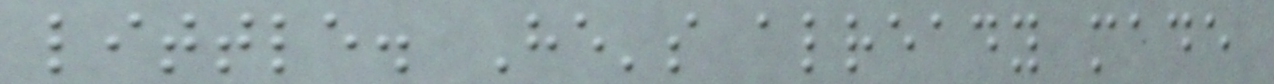little. He's already made
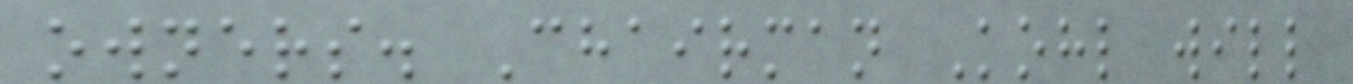owners. Chairman Kohl will
